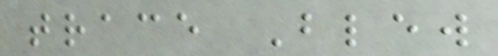trace Blew
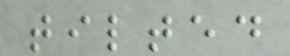tilted
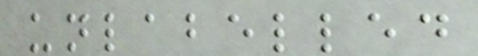unlabelled
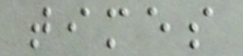times
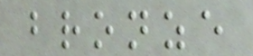bronze
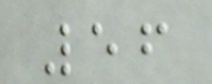56
